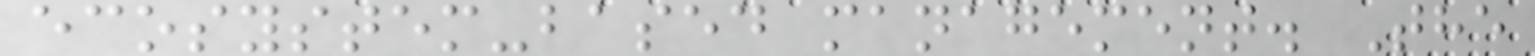ecosystem-based management. The
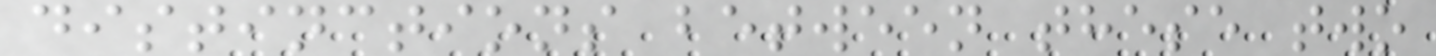distinctions between these two
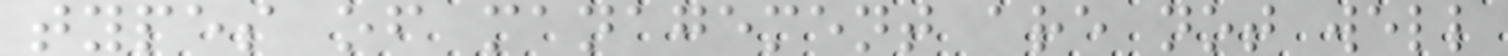types of management are not well
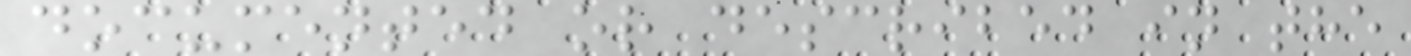documented or described in the
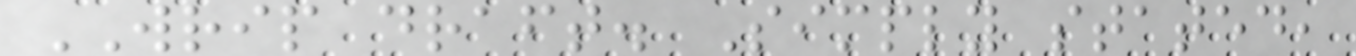WRIP draft. Simply stated,
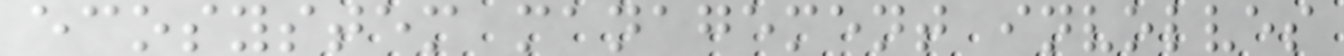ecosystem management involves
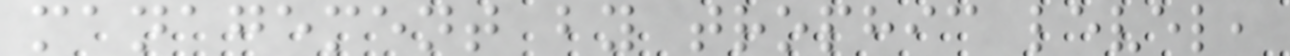management by trophic level,
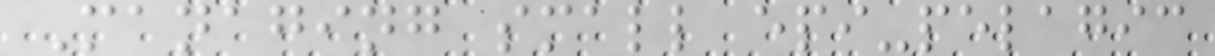Managing small epi-pelagic
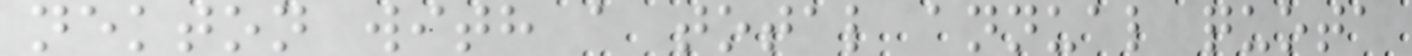nekton with a total annual quota
